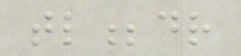tl;dr
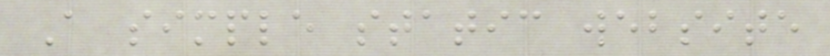A simple static website
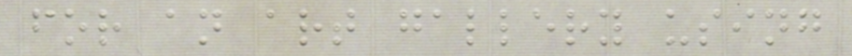for an art gallery using
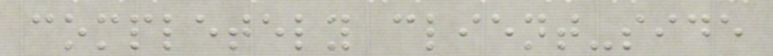completely client-side
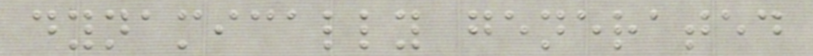dynamically generated
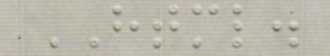HTML.
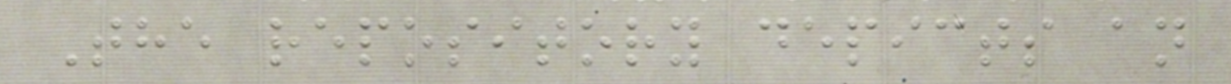The repository depicts an
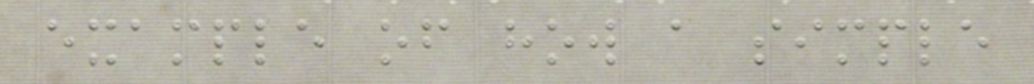example of how a simple
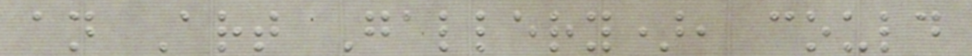an Art Gallery), could
